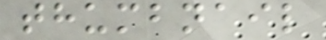thumbnail
